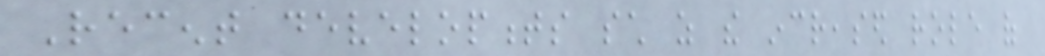Recent developments such as the increased role of
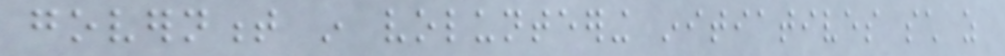government in volunteering initiatives such as
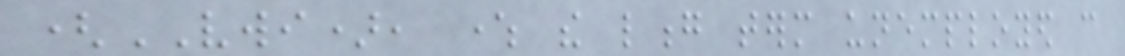(VWI), where the long term unemployed can
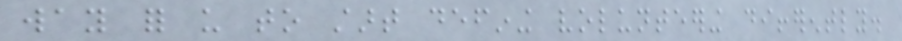way for us to start defining volunteering differently.
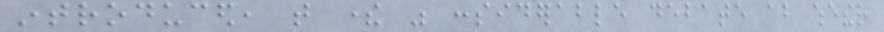introduced, that there was considerable debate about whether
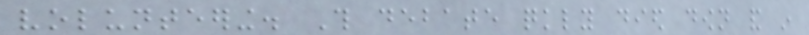volunteering. This debate quickly died down and in
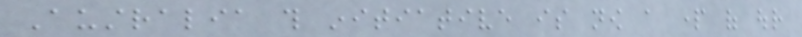Australia this initiative is now a part of our
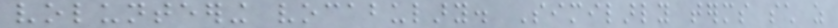volunteering vocabulary. Similarly terms such as
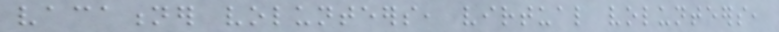vacationer volunteers, virtual volunteers,
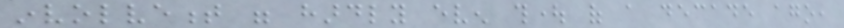involvement were hardly even thought of a decade ago,
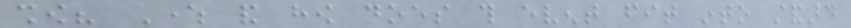show? Where and how does this event fit into standard
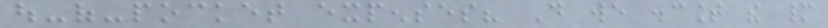out-of-pocket expenses? Do we discount the many
